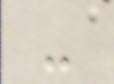-
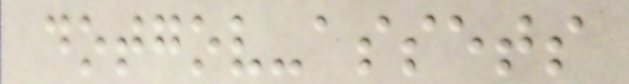dotgov-assets
